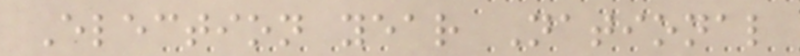Election year National
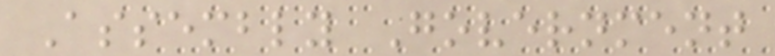Assembly Government
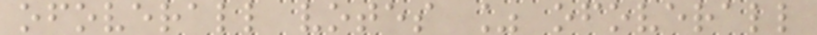ofoverall votes % ofoverall
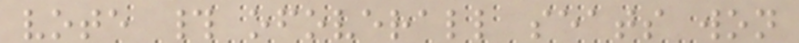vote # ofoverall seats won
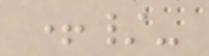+/-
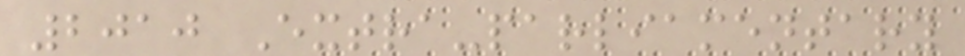2010 Extra-parliamentary
